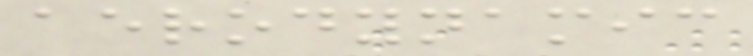aerodynamic
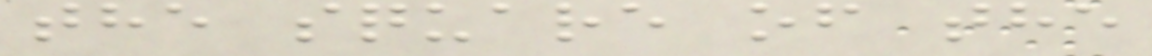the square of the
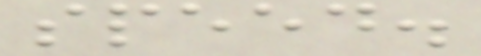speed.
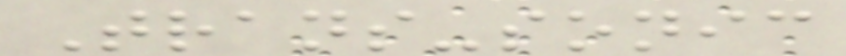Trans-sonic
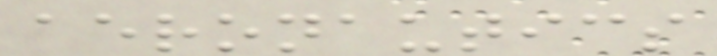aeronautics
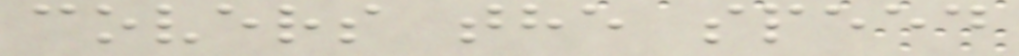covers the speed
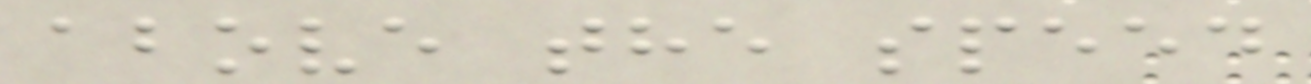above the speed
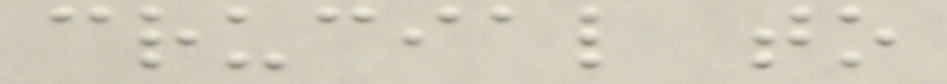crucial to
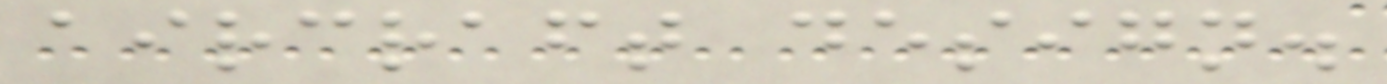aircraft design.
